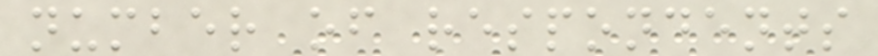number of respondents
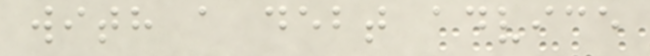with a debt advice
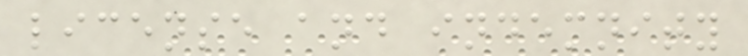license and indemnity
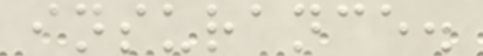insurance.
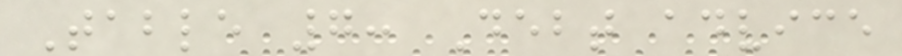Table 7: Debt advice
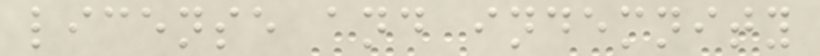license and indemnity
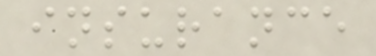insurance
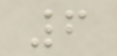6
